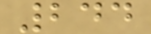244
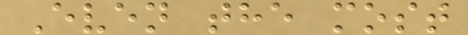Even the most
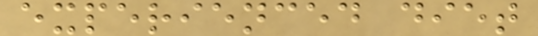experienced diet
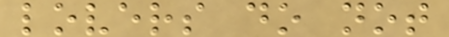lovers do not
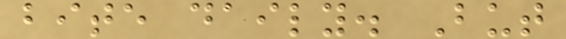bite daily. But
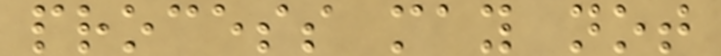process may not
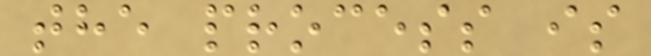the process is
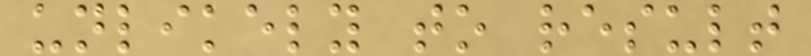unlikely to result
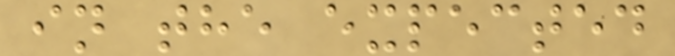in the expected
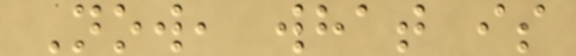Now, what is
